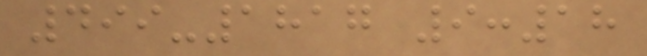499-1817 9:18
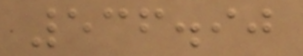536.90
